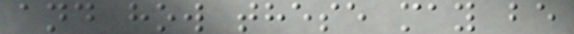and how these may be
